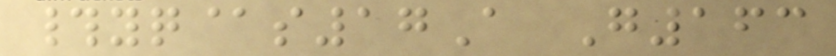#yq@s17A G163
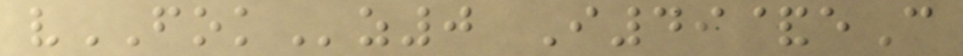vFOKz0 I49&eC
